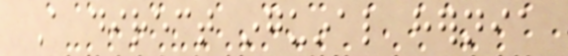A direct inguinal hernia
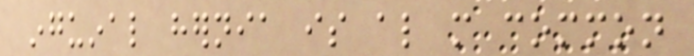inguinal hernia is also more common
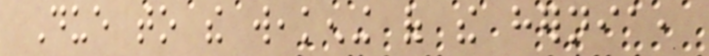Due to the weakening of the hernia,
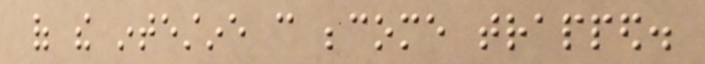of the intestine can become trapped.
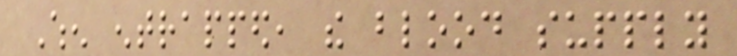When entrapped, the blood supply
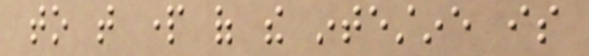to that part of the intestine is
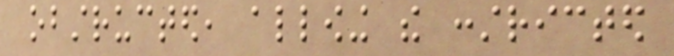obstructed, allowing the constricted
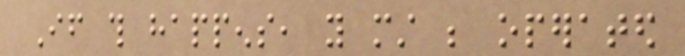If this happens, you must be operated
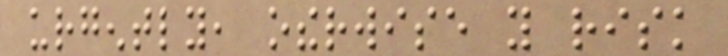urgently, otherwise you risk
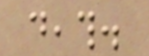death.
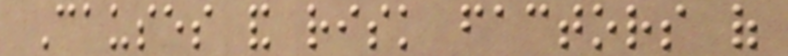Causes and risk factors of
